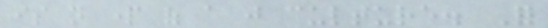is not part of a just culture. For
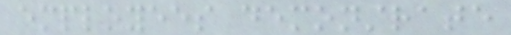employees demonstrate
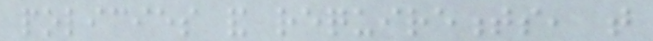policies and requirements, that
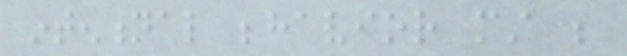intentional behavior must be
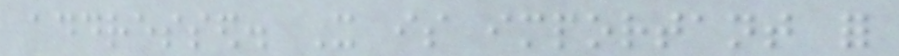addressed. It is important for
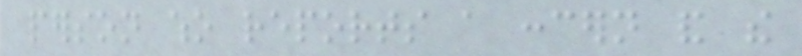person who reports a concern and the
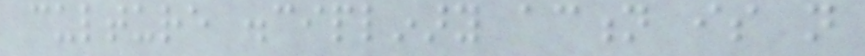culture disciplinary action is not
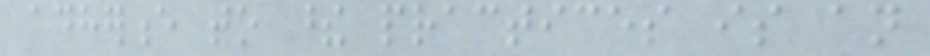adherence to these practices is an
